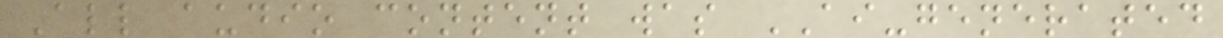All audio content was AI-generated
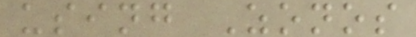using Zonos
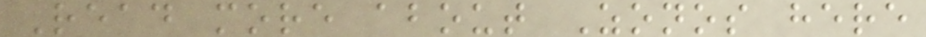Read more about Zonos here
